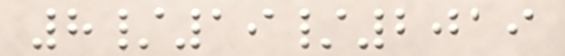8/19/2019
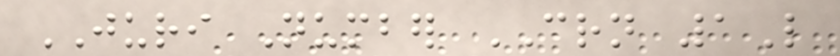JURI Number CRN 1L
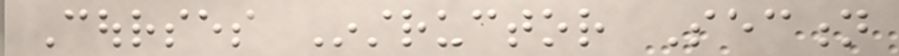Courses Instructor Section
